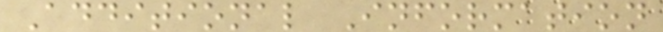Additional Information
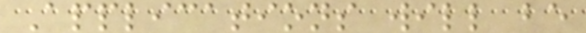Applications will be
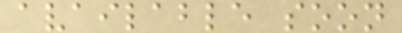available soon
